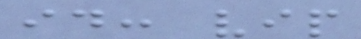id: vip
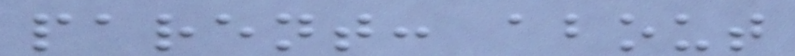parent: about
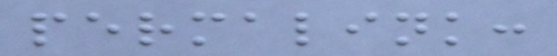permalink:
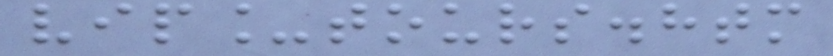vip_tours.htm
